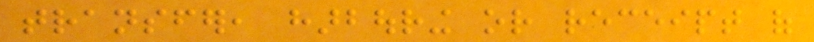transfer, harbouring or receipt of
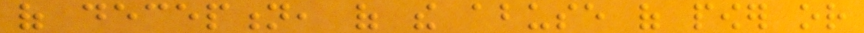of deception, of the abuse of power or
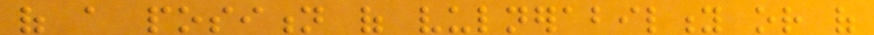of a position of vulnerability or of
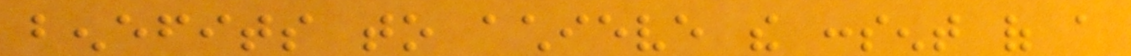benefits to achieve the consent of a
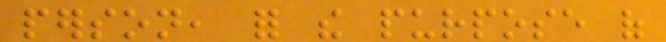person, for the purpose of
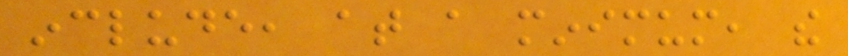include, at a minimum, the
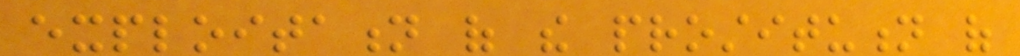exploitation of the prostitution of
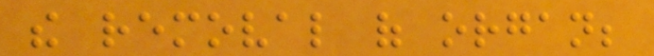the removal of organ;
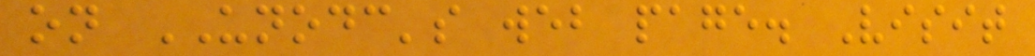on UNODC's web page. Visit
